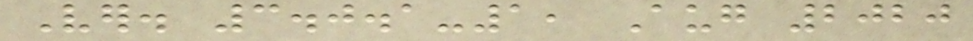Ver. 3.0.1-1, Aug 2020
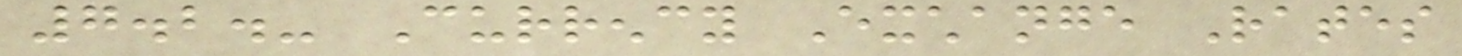7.2.- Currency Exchange Rates
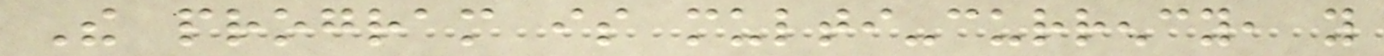The program is multi-currency, you
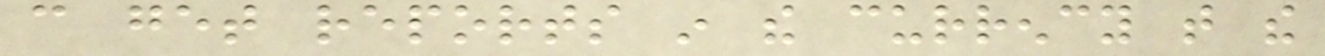can get reports in the currency that the
